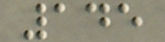145
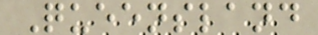Queensland
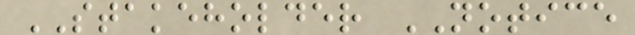STAKEHOLDER NOTICE
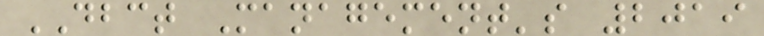DBCT Management's 2019
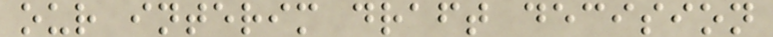our interim draft decision
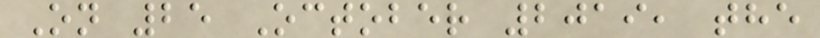On 25 October 2019, the
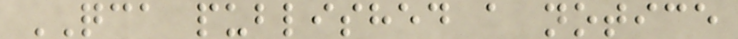QCA published a notice
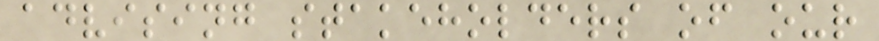advising stakeholders of our
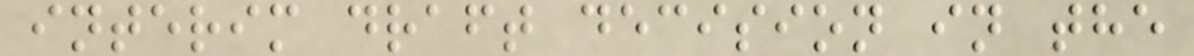interim draft decision in the
